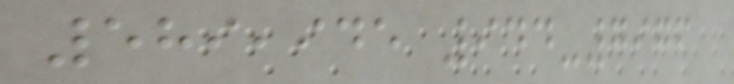589,945 944-7976
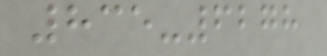835-6278
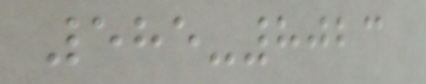585-8023
